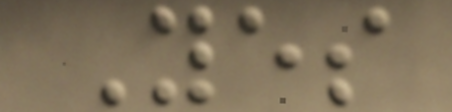Yes
